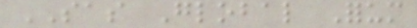SAS Global Forum
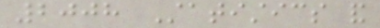2008 Statistics and
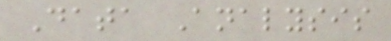Data Analysis
